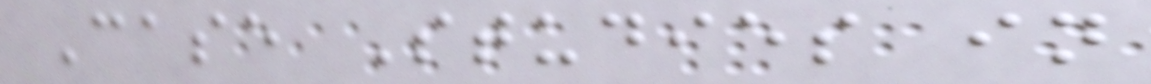Case Studies in
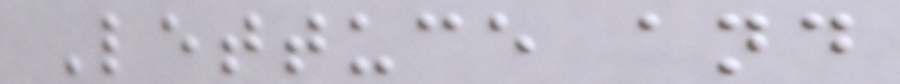Lettuce and
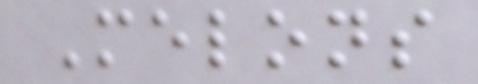Melons
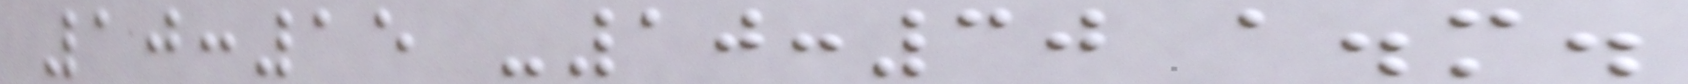10:15 -10:30 a.m.
